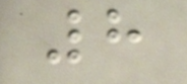8
